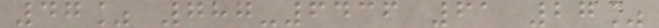47% 787-6436 61 27%
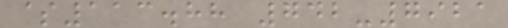$113.88 742-7921
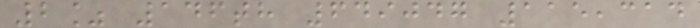2% 146th 649047 115,314
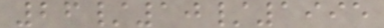26/10/1995
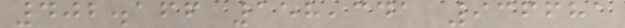402.166 158,341 936681
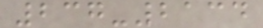237-2134
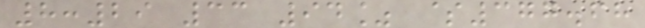8:29 33 94% $377.68
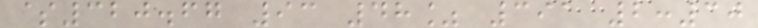$320.67 93 48% 391 2:30
